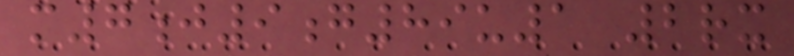m7j9g89u1 2rx
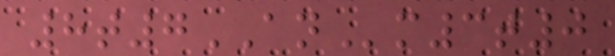8t7ANm3t0
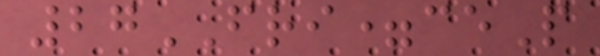27FRI=ceP
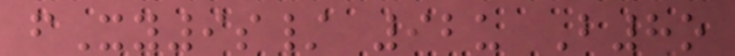fXy9s/ 92u B8o
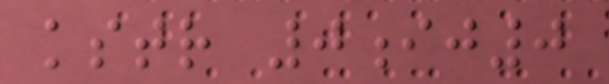kstr 0ij0
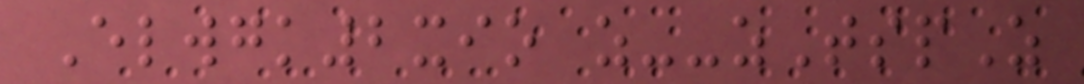Elwgk2xio z--zTspZ
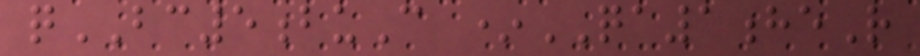qBC5buC *QA1heR
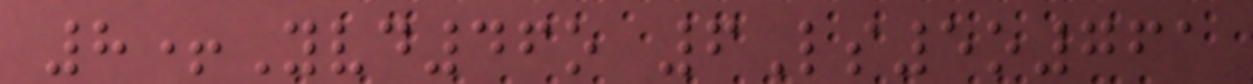8+Yvd46o 6Ls5o761
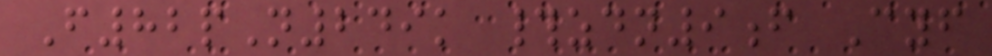F82pN249k #zdn9f Cyf
